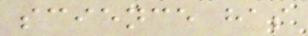science has
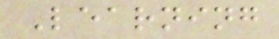Learning
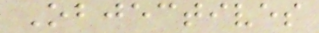Objectives
